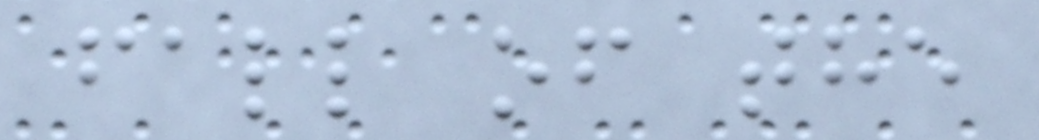fall of the
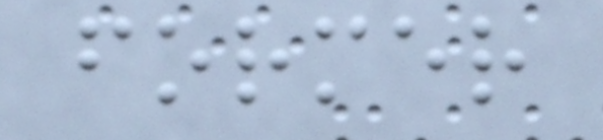former
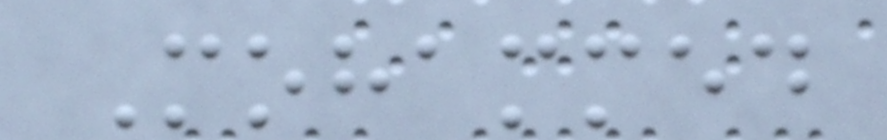Mohammed
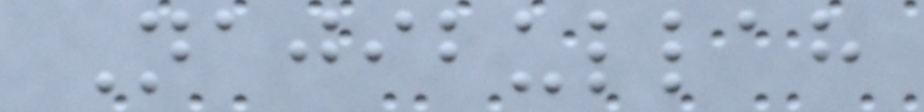Najibullah
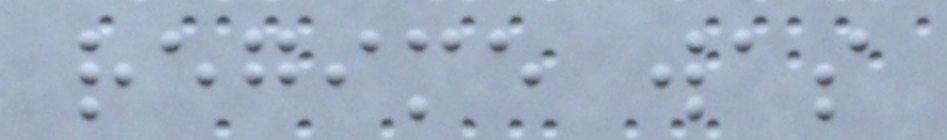regime was
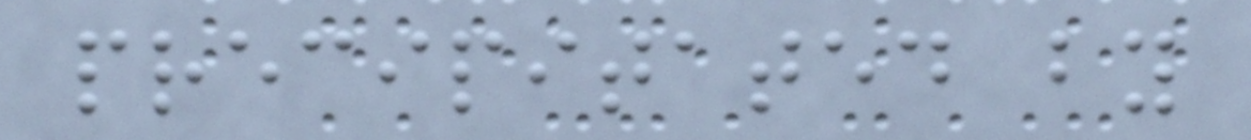precipitated by
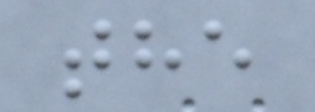the
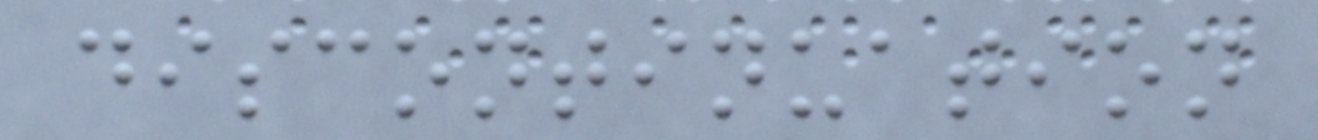discontinuation
